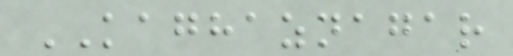KAGHAZNAGAR
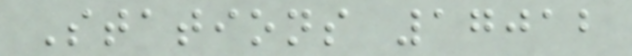Stations 17012
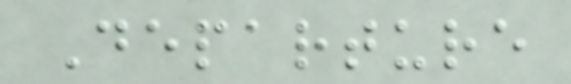Departure
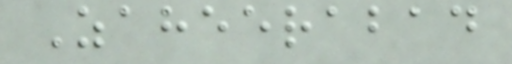Zaheerabad
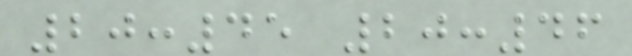20:45 20:46
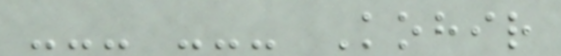--- --- Kohir
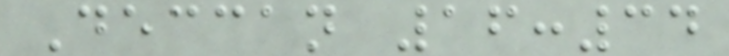Deccan 16:34
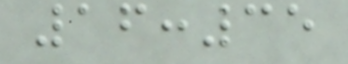16:35
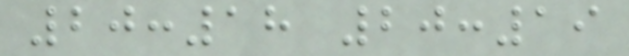20:18 20:19
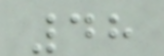48
